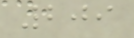209
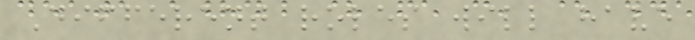Different roles will have
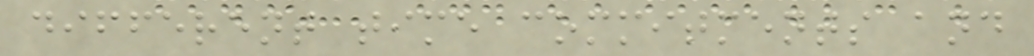different time commitments and
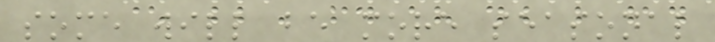some will be more seasonal
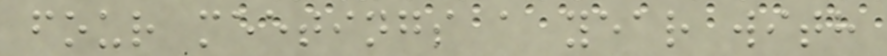four meetings a year with
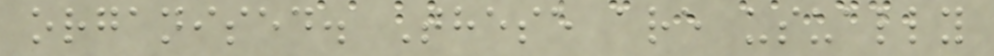organised. These are usually
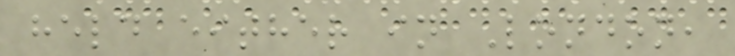held either in London,
